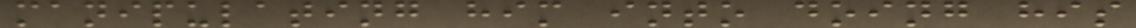manipulating him into doing his
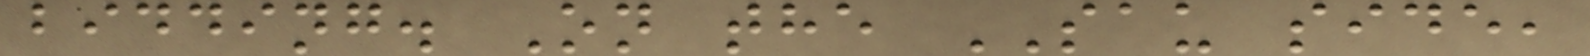bidding. On the SAU side,
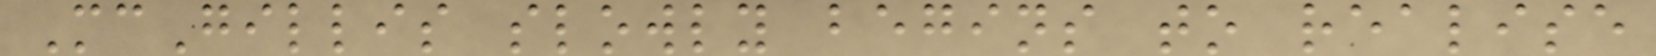McGillis slowly begins to realise
